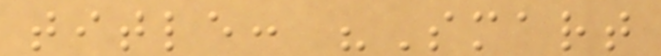title: "Smart
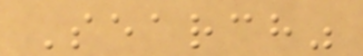Search"
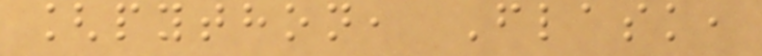[python, Flask,
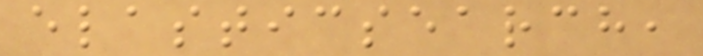elasticsearch,
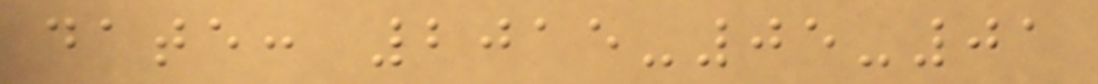date: 2015-05-01
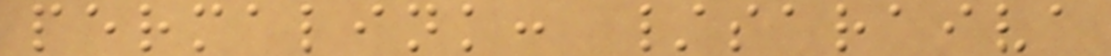permalink: /saraiva
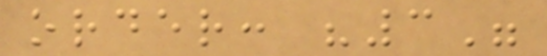order: "3"
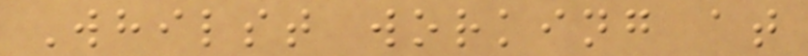Whilst working at
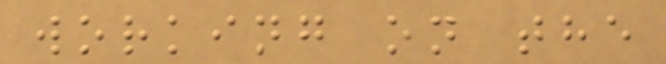working on the
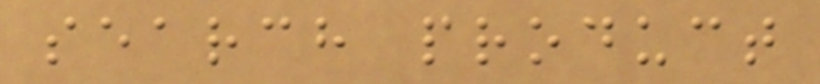search product
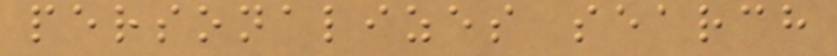personalizes search
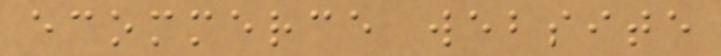ecommerce website
